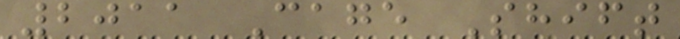2011 Cage Shift
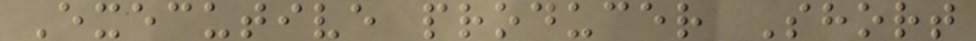Executive producer Short
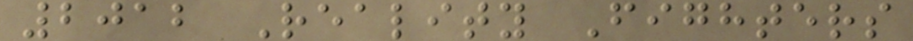2012 Reality Fighters
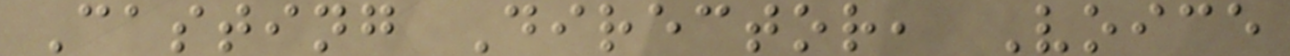Casting Director, Voice
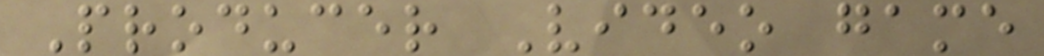Producer Video game
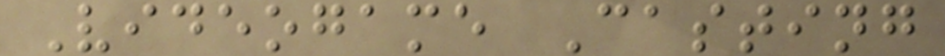Videogame Casting
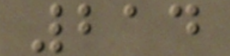214
